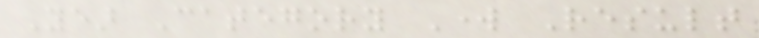Year Category Work Result
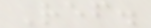Ref.
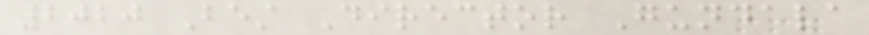2020 Best Director Gundala
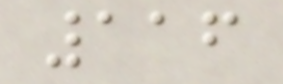116
